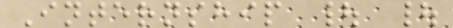Internship | |
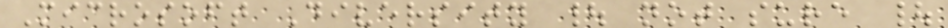Microsoft Diversity | not sure |
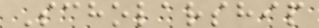Scholarship
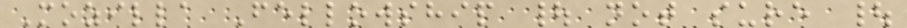Mozilla Fellowship | not sure |
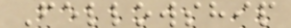Fellowship
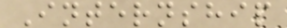Internship
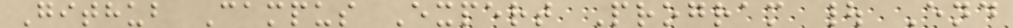Github Campus Expert Program | End
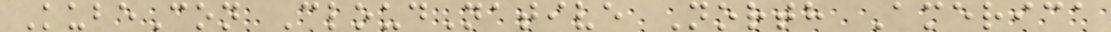KubeCon CloudNative North America
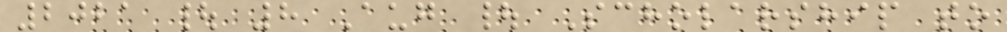2021 | 8 Aug | Scholarship to
